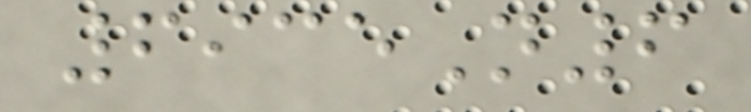6935N6
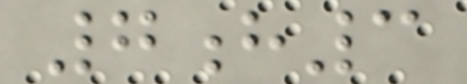7h3
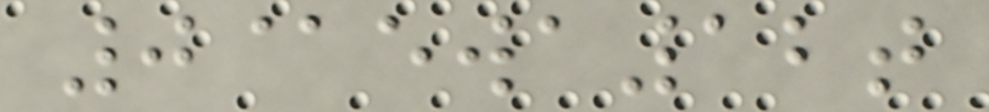0@ewa12t
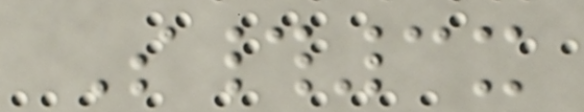S#3x
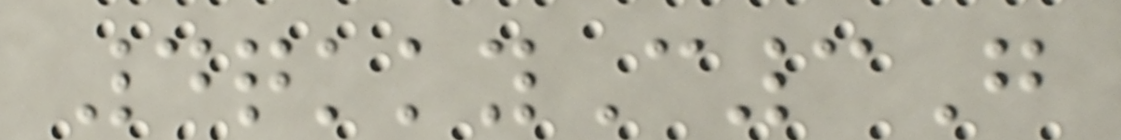4qkkyC3G
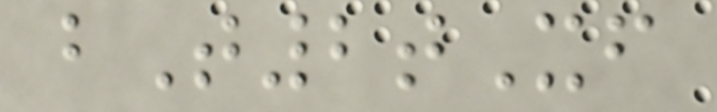bT2tXf
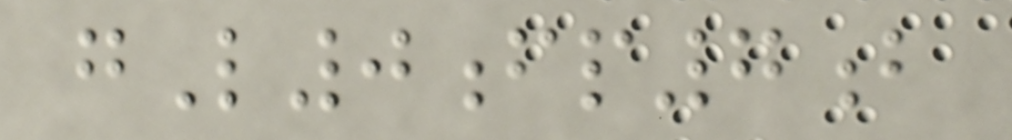gL0fp7b
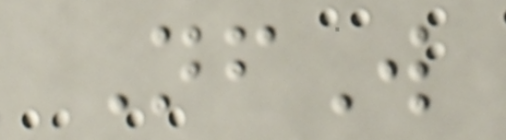NfW
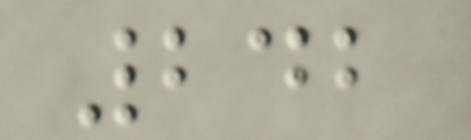242
